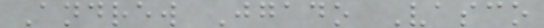Andrew Jgado Vasco
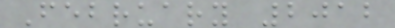February 2012
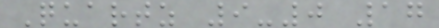Quartz 9-0 17
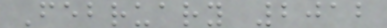February 2012
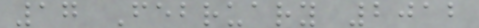17 February 2012
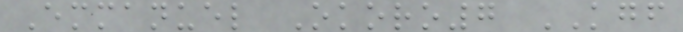Emmanuel Okoro7 KGF
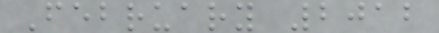February 2012
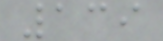139
